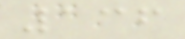136
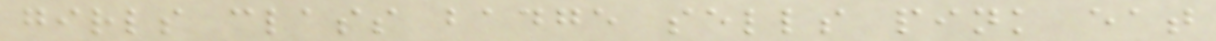girls class badge sells pink eat
